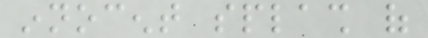innocent splash of
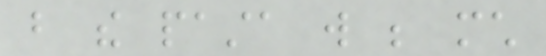but the pasta will be much
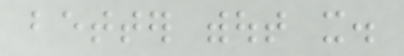better without it.
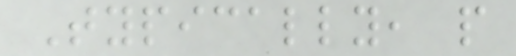Typically, people
